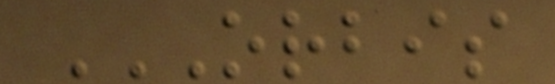ORBIS
